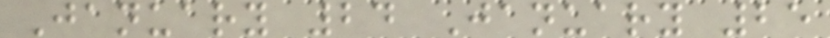January 24 January 25
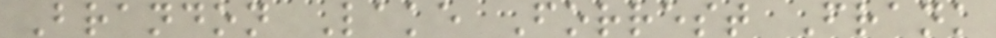Brandon Lake Forrest Frank
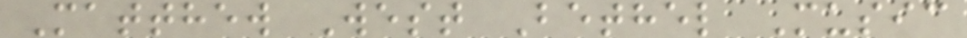Matthew West Bethel Music
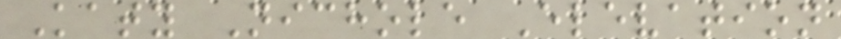Katy Nichole Elevation
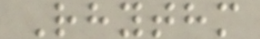Rhythm
